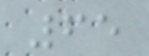65
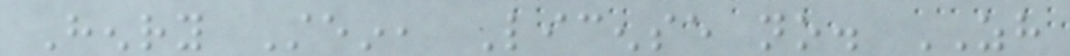Henry Stein, License no. ZH
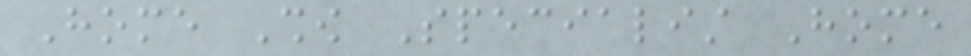Home Show Specialist Home
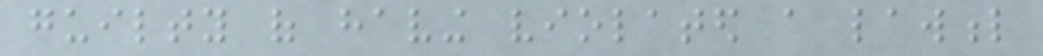guilty of having violated a lawful
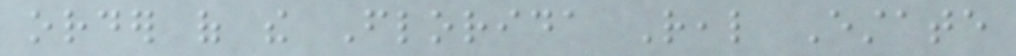order of the Florida Real Estate
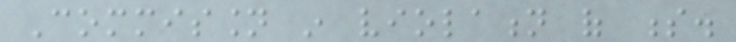Commission in violation of s.
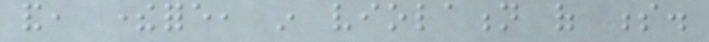and, therefore, in violation of s.
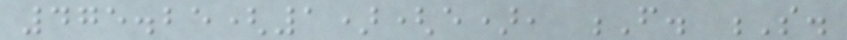475.25(1)(e), F. S.
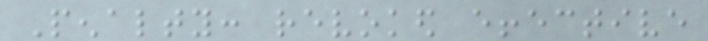Penalty: revoked effective
